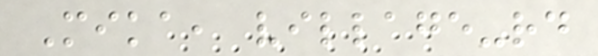Mika, village-rd
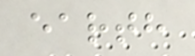earth
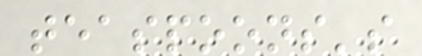teaspoons's
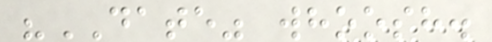"DATE" whoosh.
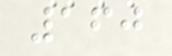160
